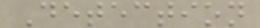Detection
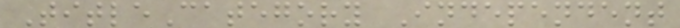TitleCategory Independent
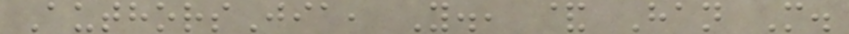AuthorsJia, Y., & Han M.
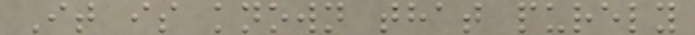It is known that purely
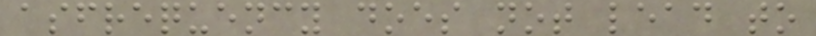asfrequency does not lead to
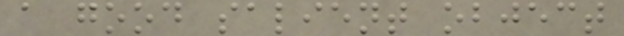a good salient object
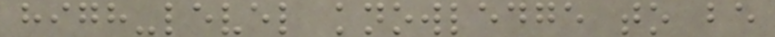high-level knowledge to be
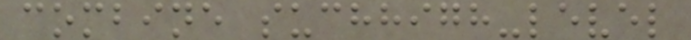combine suchhigh-level
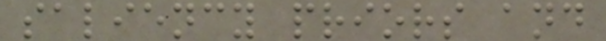saliency priors and
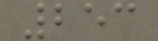253
